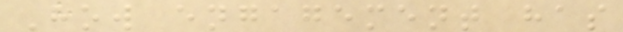How engagement has
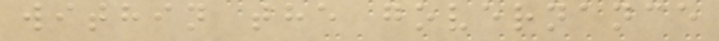within the governance
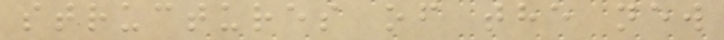structures of the new
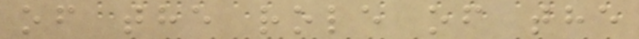of the role of the
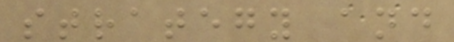strategy and
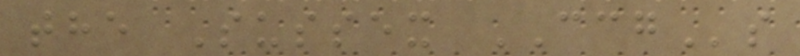the Sussex CCGs
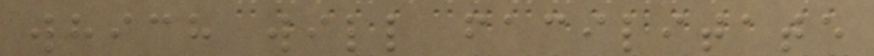which will facilitate
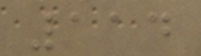114
